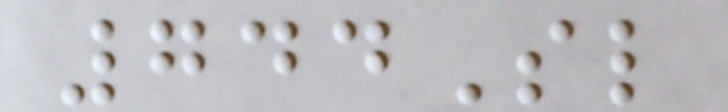744Sl
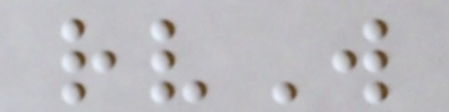rvW
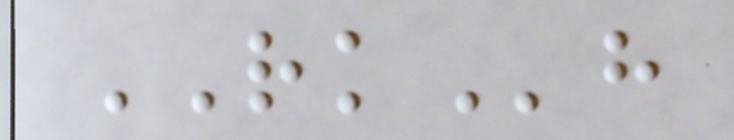RKh
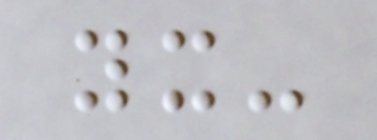yx-
